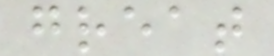great
